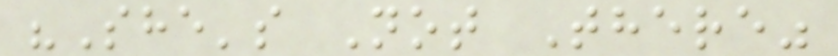"She's Not There"
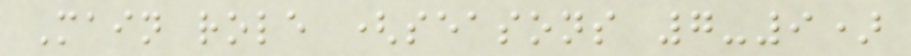Main role (seasons 7-9)
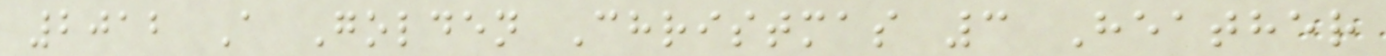2012 A Golden Christmas 3 Heather
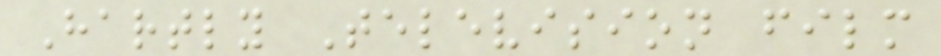Hartly Television film
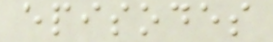episodes
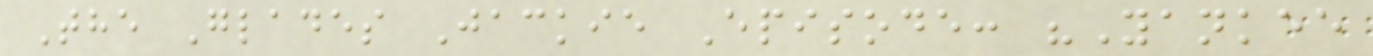The Glades Jackie Episode: "Yankee
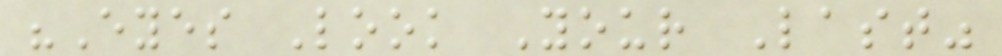"Eyes Look Your Last"
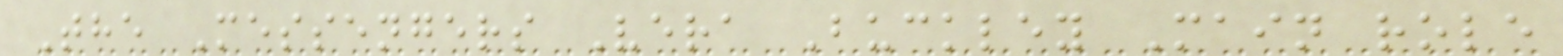The Messengers Vera Buckley Main role
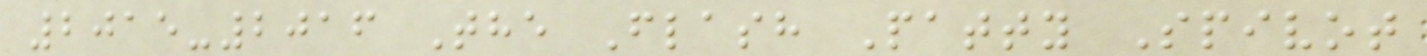2015-2016 The Flash Patty Spivot
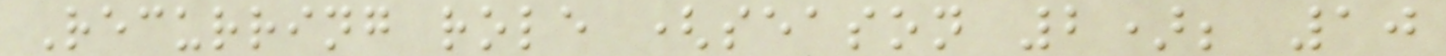Recurring role (season 2); 10
